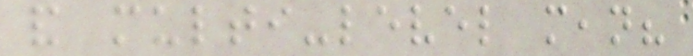and multi-level mean?
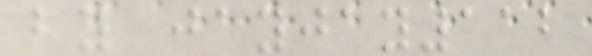by jayjay112
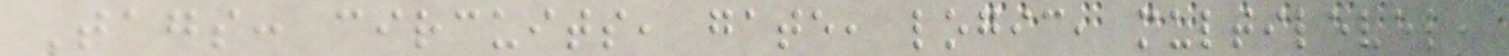Tags: circuits, gate, logic, multilevel,
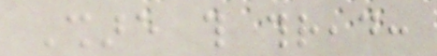Share this thread:
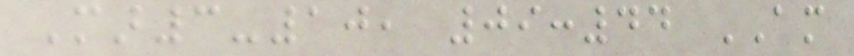Mar3-10, 09:44 AM
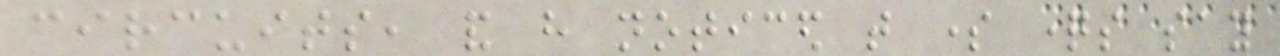circuits, and have noticed that some questions say
